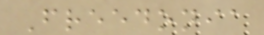Freedonia
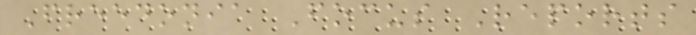Freedonia Focus Reports
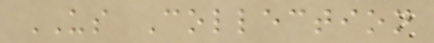US Collection
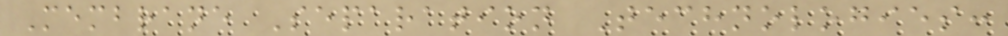Membrane Separation Technologies:
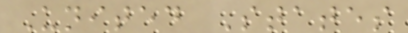United States
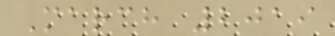March 2019
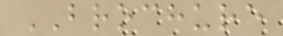BROCHURE
